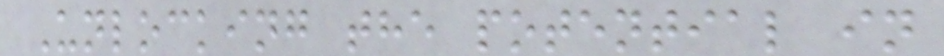Unlocking the potential in
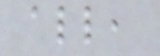all,
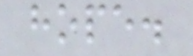hope.
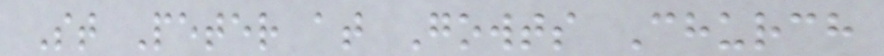St Peter at Gowts Church
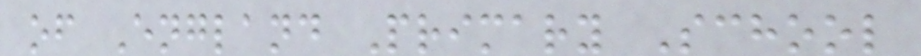of England Primary School
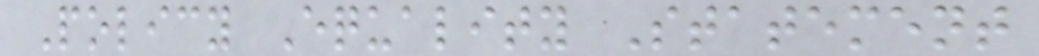Policy Equality Statement
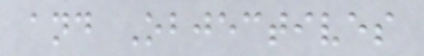and Objectives
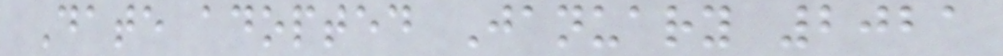Date adopted January 2021
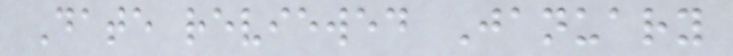Date reviewed January
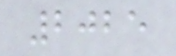2025
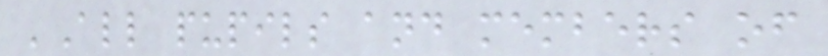'All pupils and members of
